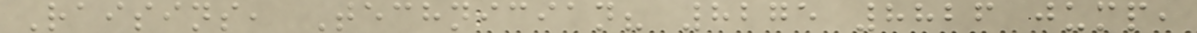Raisins, Technician? 8275 8826 jump,
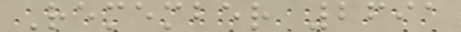Remember 2691
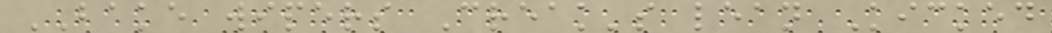BAKE wipers Creak's lean Kicked
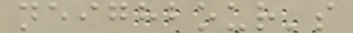neighbour's
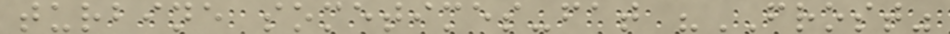turbine sometimes-fat "FROST"
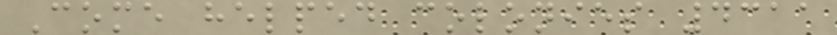Come helped colonies 4311
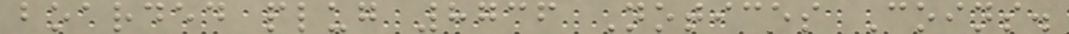boarded plug 8736 Notices Coins.
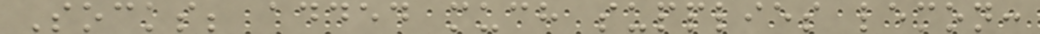Socks; added much supplies lemon:
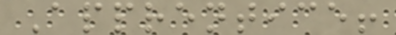Apprentice!
